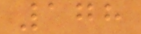178
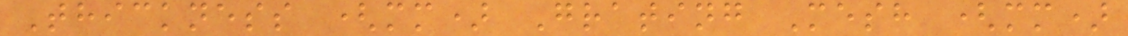Thickness (mm) Grating Mesh (mm)
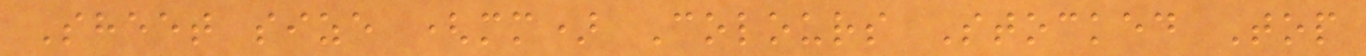Sheet size (mm) Colours Stocked Top
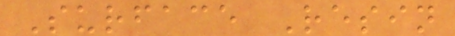Surface Resin
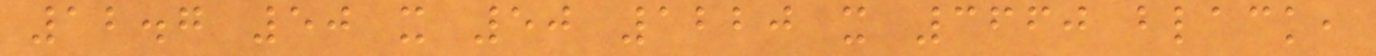12.7 50 x 50 1220 x 3660 black,
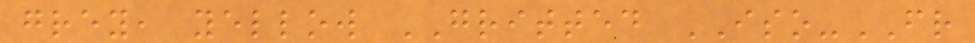grey, yellow GRITTED ISO-FR
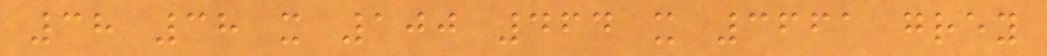38 38 x 100 464 x 3661 grey
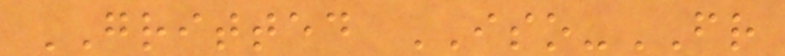GRITTED ISO-FR
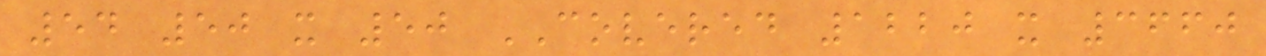54 50 x 50 COVERED 1220 x 3660
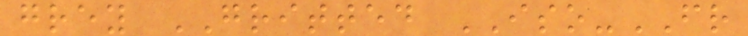grey GRITTED ISO-FR
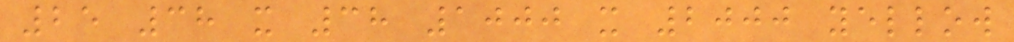25 38 x 38 1000 x 2000 yellow
